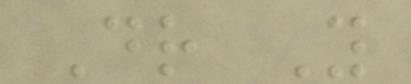Dr You
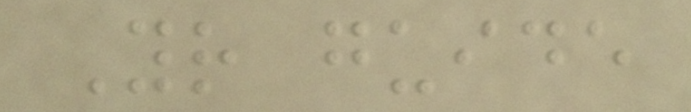Your guide
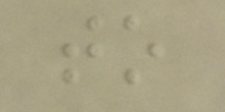to
